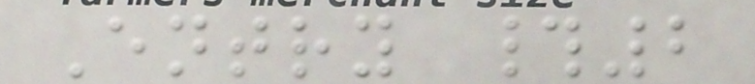Entry #2
